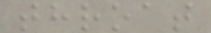throat
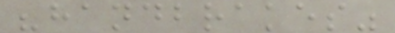"handbrakes"
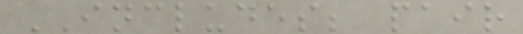INCLUDES; pair
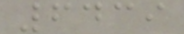6439
